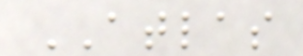ATLAS
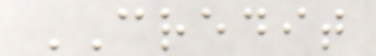CREDIT
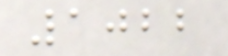1022
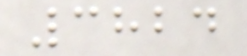3824
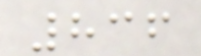836
